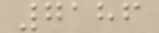7186
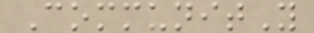CommunitY
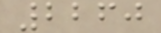2260
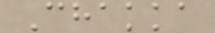Chakka
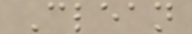Clean
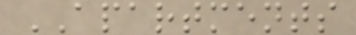APARTMENTS
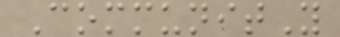CommunitY
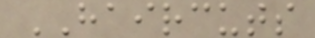HAIRCUTS
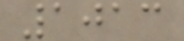1013
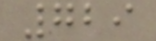729
